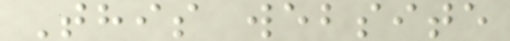This website
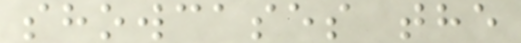showcases the
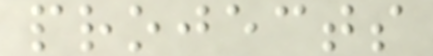projects
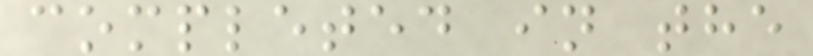completed in the
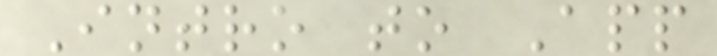Intro to App
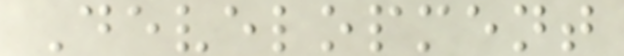Development
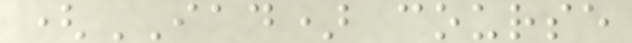(IAD) course
